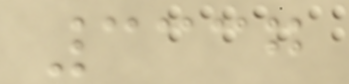3337
